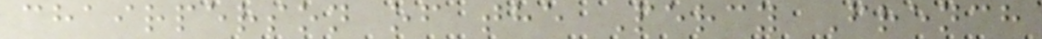chairperson of the Percy French
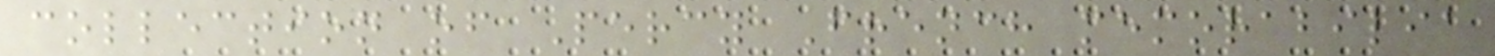collection of Percy French memorabilia
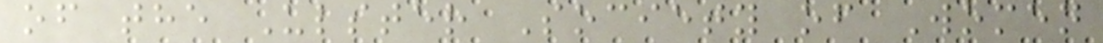of the Ulster Society of Women
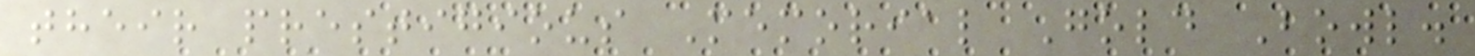their prestigious Memorial Gold Bowl.
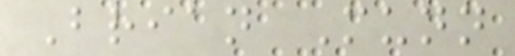Brian Munn
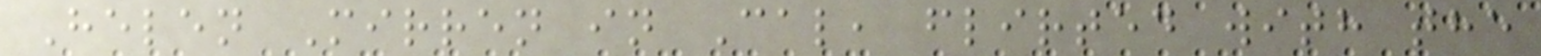Helen Mirren in Cal, flirted with the
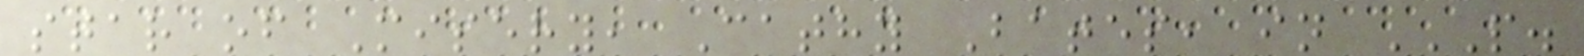star of Misery, Cathy Bates, in P.
